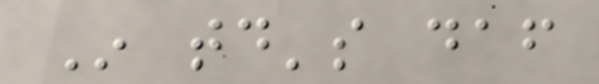In today's daf
